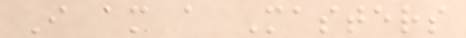I am a Masters
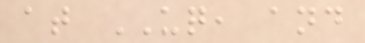at UQ, and
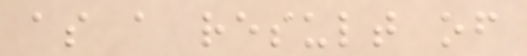as a result of
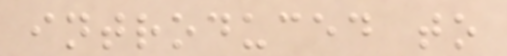introduced to
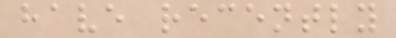have recently
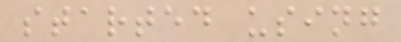started using
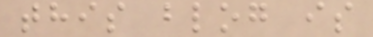this blog is
